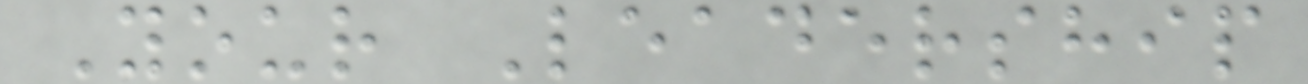Your Leadership
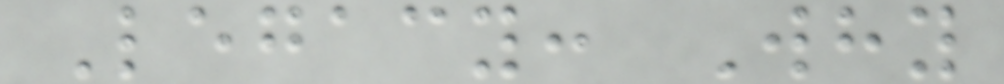Legacy: Why
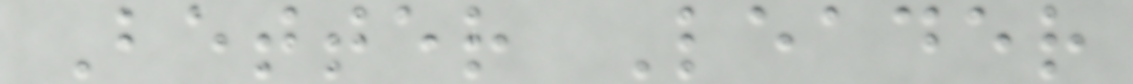Better Leader
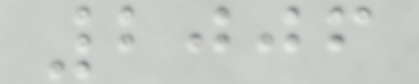2006
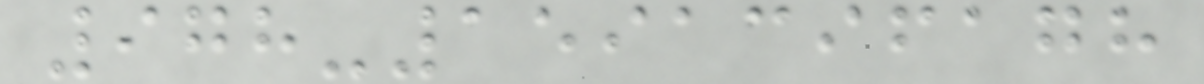978-1591396178
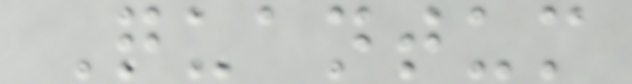Quantum
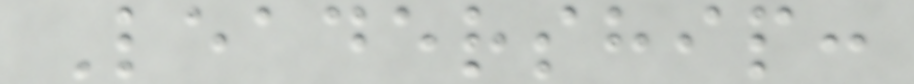Leadership:
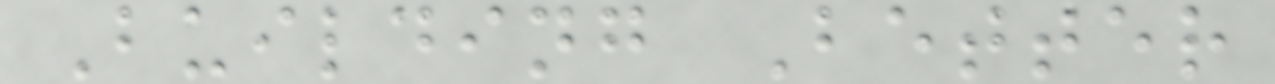Building Better
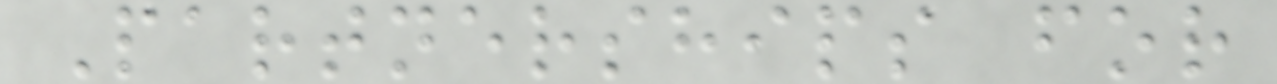Partnerships for
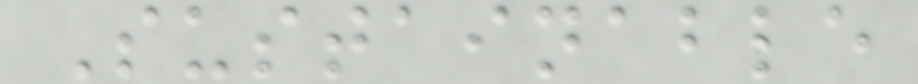Sustainable
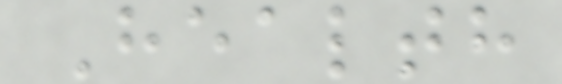Health
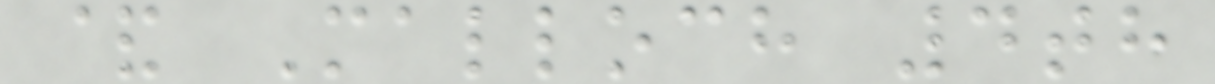& Malloch 4th
